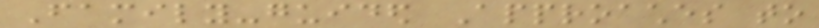Family-guided Approaches to
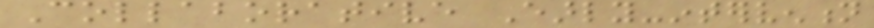Collaborative Early-intervention
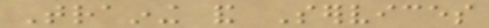Training and Services
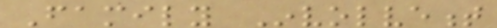Family Involvement
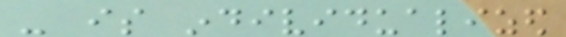- is individualized
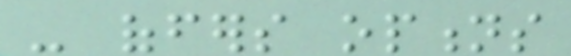- offers options
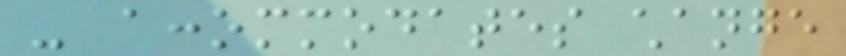- accommodates change
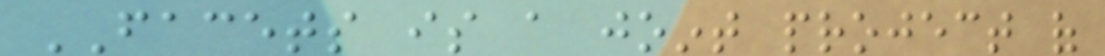FACETS is a joint project of
